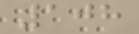108
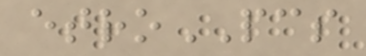etroPCS
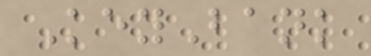KeyBank
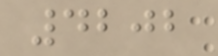4202
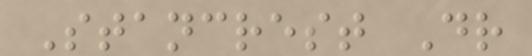Stancrest Dr
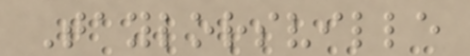Taylorsville
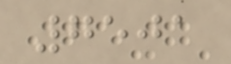7501
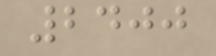2400
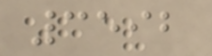3592
